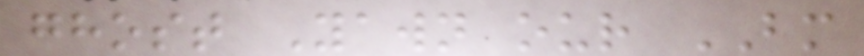ghost Yawn our BM
